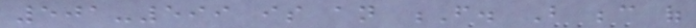501-599 is an F. But because of
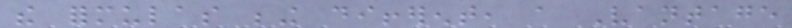the formulas being different, a Vantage
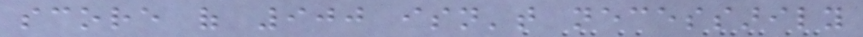score of 900 isn't necessarily
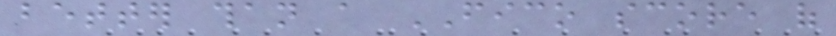better than a FICO score of
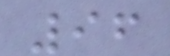96
